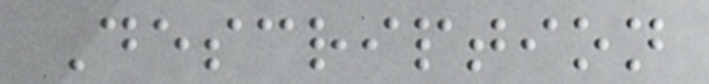Description
